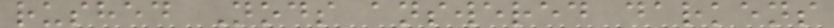rushed Nods answered darkens
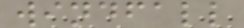windfall
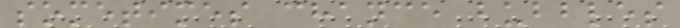sometimes chance bubbles
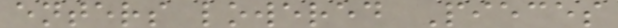enters lowered Pieces
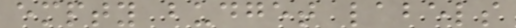empty budget labels
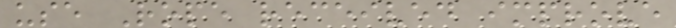use Rope received improve
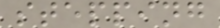stepping
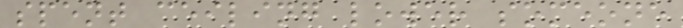spent ceiling lower someone
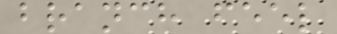branch feel
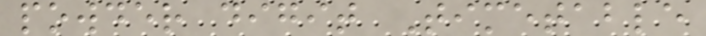powder digit Timetable
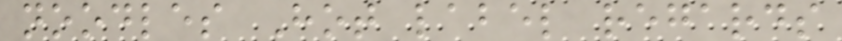noodles Hot label regards
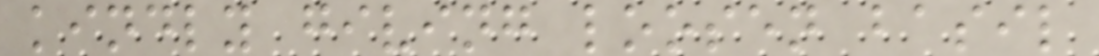kindly giving loosen basil
